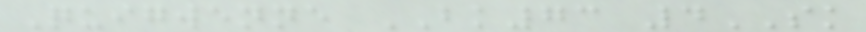Quigwenne BK73 4SK
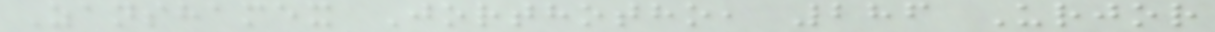Zanshamex Jorthotho, 286 Urjor
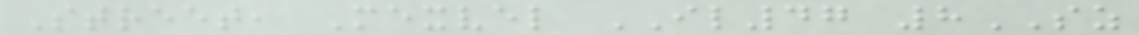Street, Mexvel IL47 8SZ
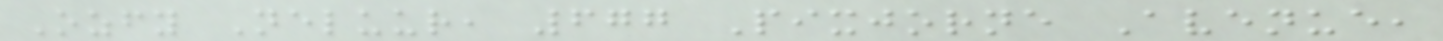Ozfy Neluur, 677 Pixjorne Avenue,
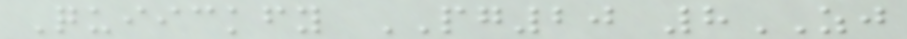Quiickfy PG20 8ZJ
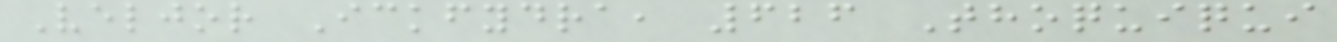Veljor Ickfydra, 626 Thoquiqui
